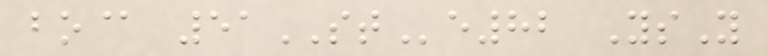bo@ 51STe82 YsY
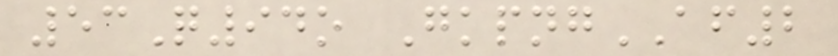53Q94o GkpngAF2
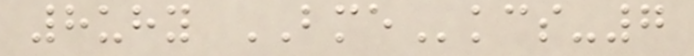8uhy BMEkcs-7
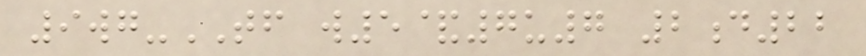9wg-TF w5&7u7 2d22
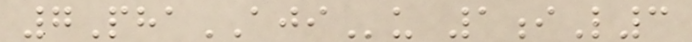7PhaAJIu 1iL3
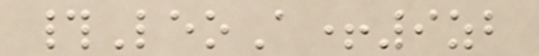#LeoA+9zb
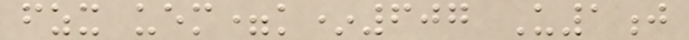fzx uem=k*607 U1j
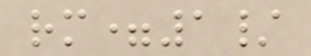rm=1/
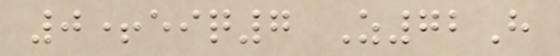0+eiq7 Z72H
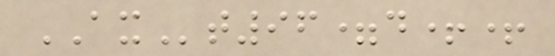AXt96=d++
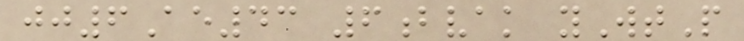jj6Ae43 6bvak yWtP
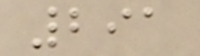291
